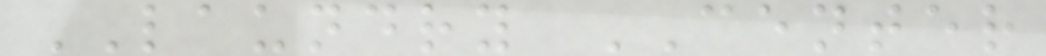LAUNDRY CENTER
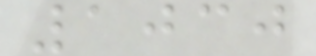1030
